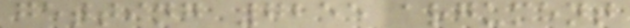getting 7255 argument
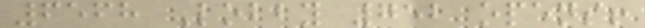6568 Lobby 752 opens!
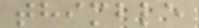thimble
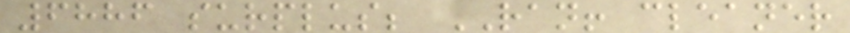6886 surplus; RAN! cleaner
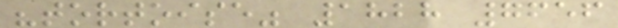"tortoise" 1828 7656
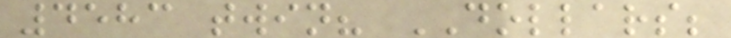4583 twin? DOLLARS;
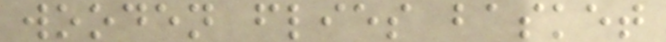wooden flies basket
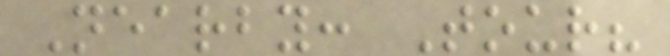Nearby: Tour?
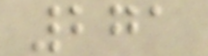271
